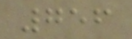756
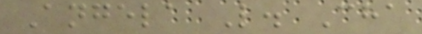Angela L. Cha
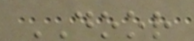DOOR
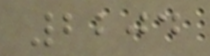2204
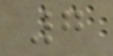7
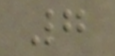7
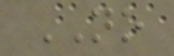NO
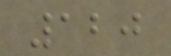120
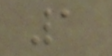1
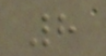8
